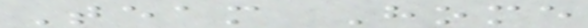Team Home
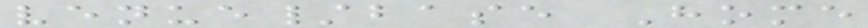venue/base Home
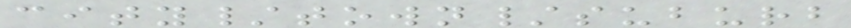city/town/suburb
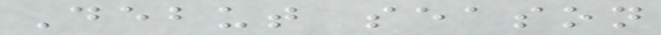Debut season
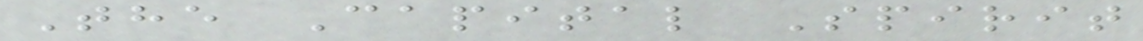The Capital Spirit
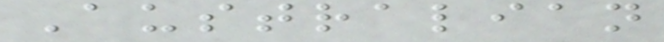Australian
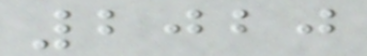2020
